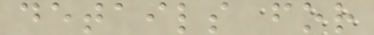details for
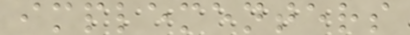implementers
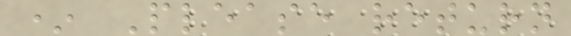* Please return
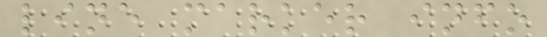line marker info
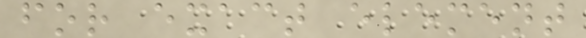for exact element
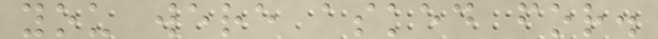you were asked for.
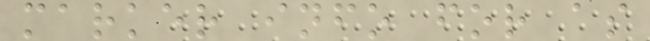marker info for as
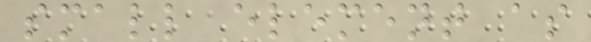small element as
